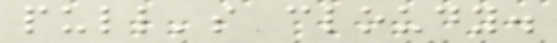pull's cloudy.
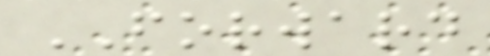FORWARD
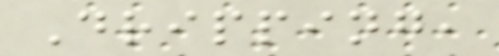Dripping,
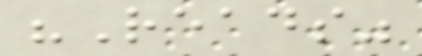"Reads"
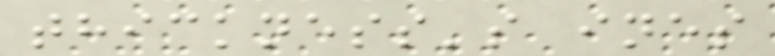thickness's ines
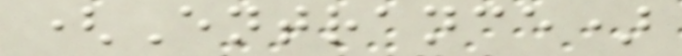(Entrance)
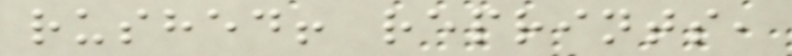rushed! reprints,
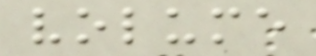volume
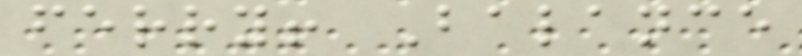ferry! Balance
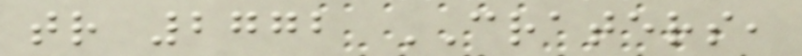tr 2772 CRATERS,
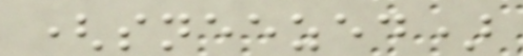(sneezed)
